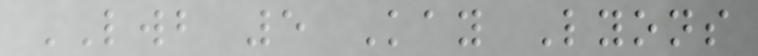LWB 5 Kay Lyons
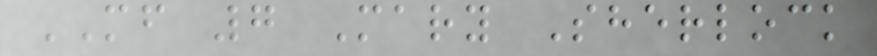MF 7 Mary Sherlock
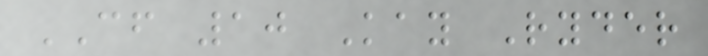CF 10 Kay Ryder
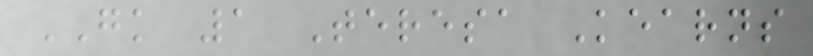GK 1 Teresa Kearns
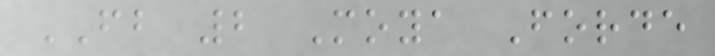FB 2 Moya Forde
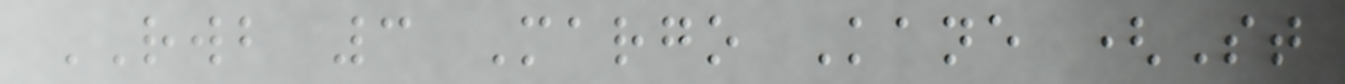RWB 3 Margo Kane (St
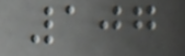107
